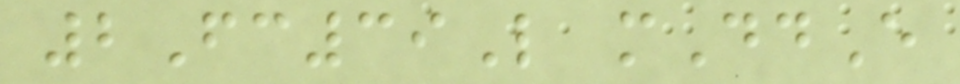2Fc39L mDdE
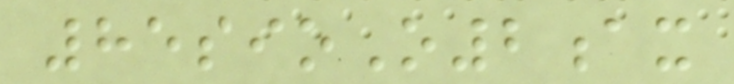85sioO2ax
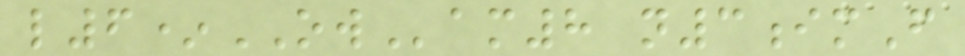l6*OWam8 n3imF
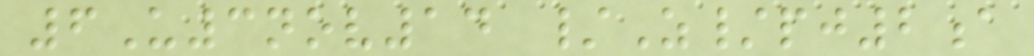6U3nov14 /Z/pj2a
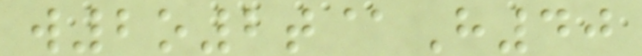w2o2t@H40
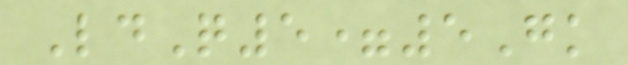LdQ5=5Gk
